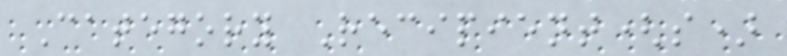Category Recipient(s)
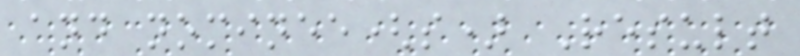and nominee(s) Result
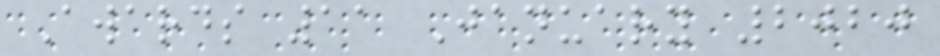Awards 11 January 2020
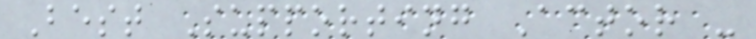Best Supporting Actor -
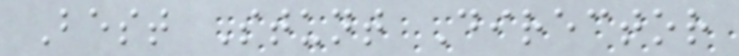Best Stunt Director
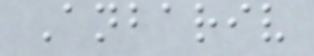Anbariv
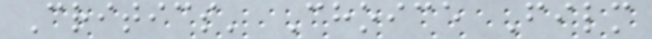Critics' Choice Film
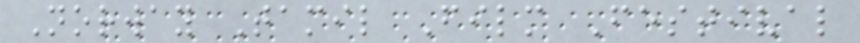Norway Tamil Film Festival
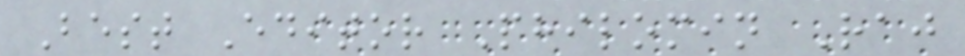Best Editor Philomin Raj
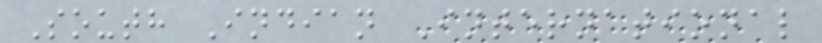South Indian International
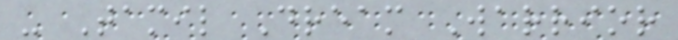- Tamil Dream Warrior
